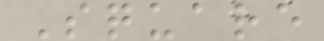Square
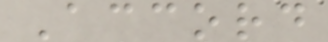Accord
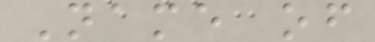Name of
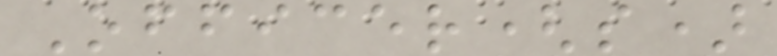Officer(s)
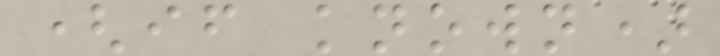(if known)
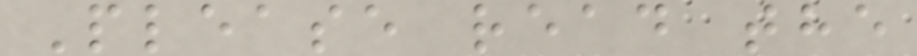Please read the
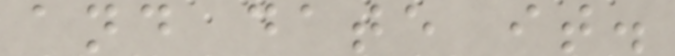and date it.
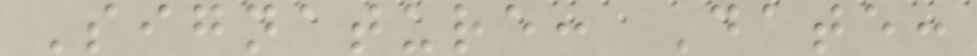Signature: Date:
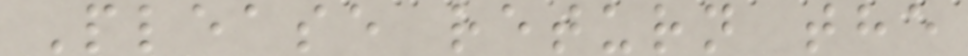Please return the
